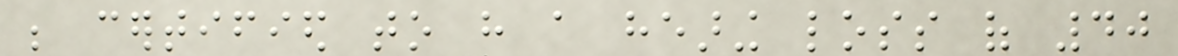be certified to have a hearing loss of 40
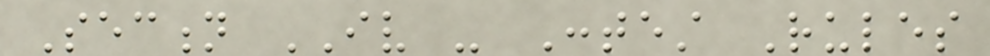Section IV - Contest Rules
